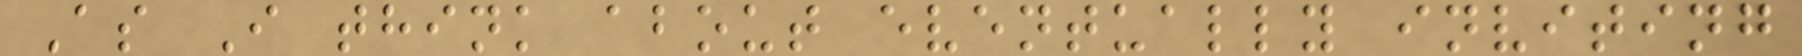As I think about eventually inviting
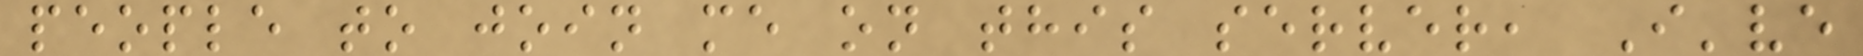people to join me on this server, I've
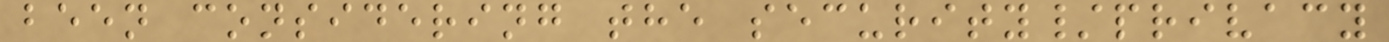been considering the security/privacy
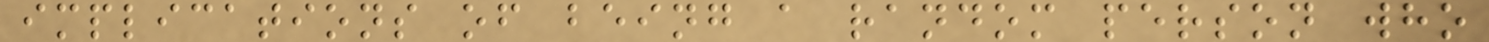implications of being a random person who
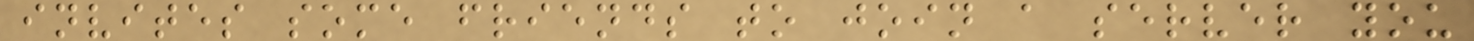invites some friends to join a server you
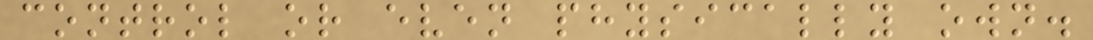control or even physically own.
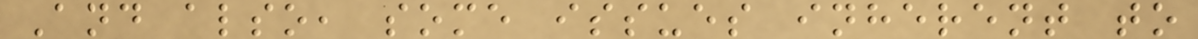And also, some issues inherent to
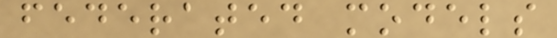federated models
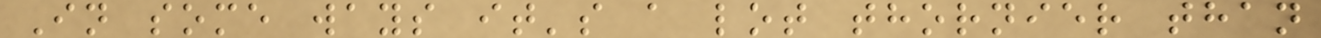In some ways it's a lot thornier than
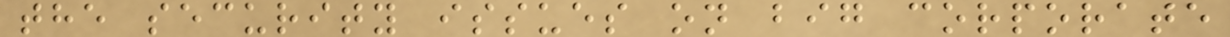the security issues on big corporate
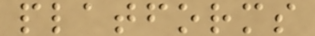platforms
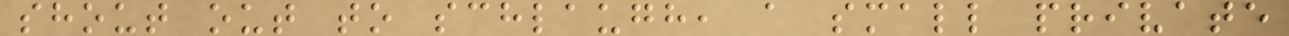shout out to schlaugh, a small private
